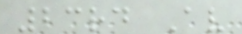23rd Av
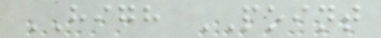HIGH POINT
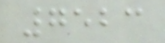7523
